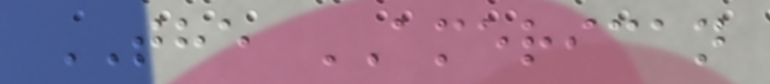THE AMERICAN
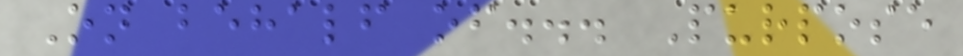On behalf of... Purpose
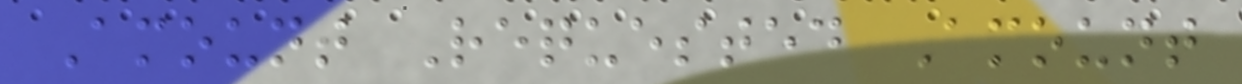Amount Requested Amount
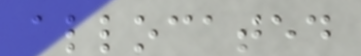allocated
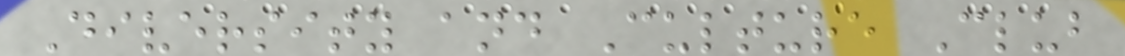Diversity and Culture Club
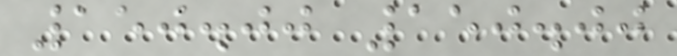150.00 150.00
